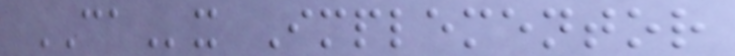CAx Implementor
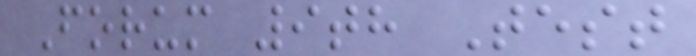Forum 9th Test
